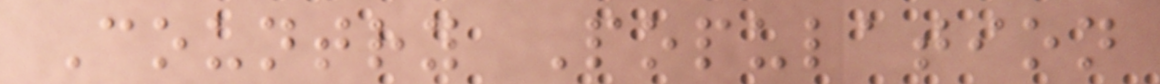Country Population
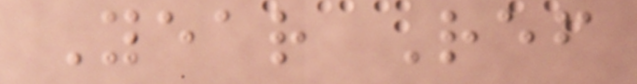Year Ref
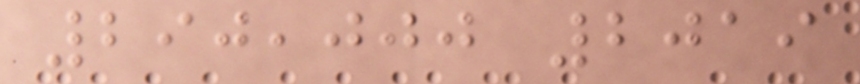290,000 2019
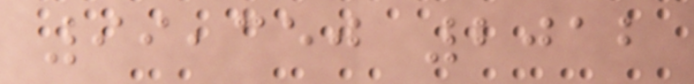99,350 2012
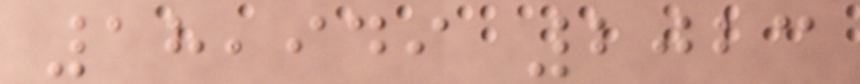18,949 2023
